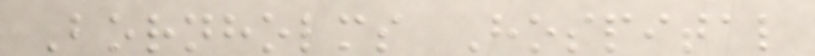Bornholms Hospital
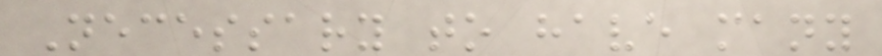Necessary to have many
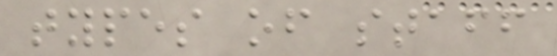types of staff
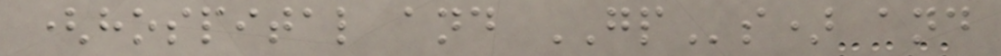(hospital and GPs) and
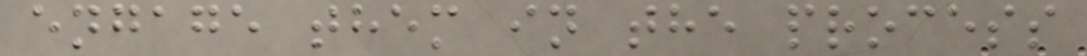engage them in the process
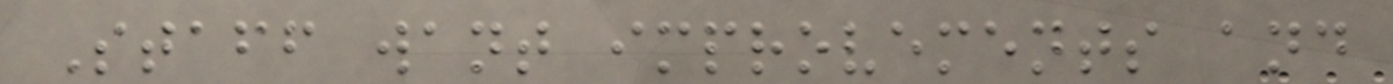Staff want improvements and
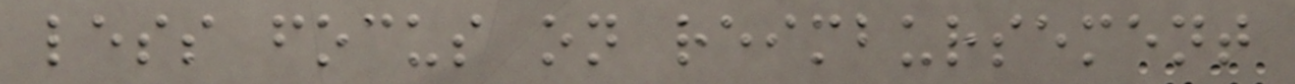less focus on reimbursement
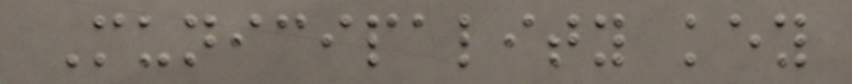Municipality key
